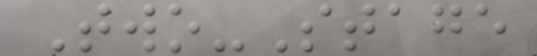Two-Stage
